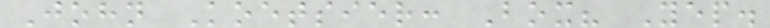John Koetsier: Box? Yep.
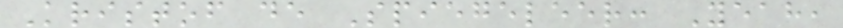Kristof de Spiegeleer: Yeah,
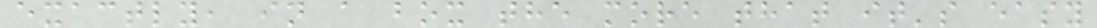exactly, in a box the more that it's easy
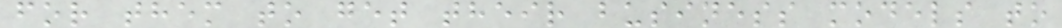for them to get their business models to
